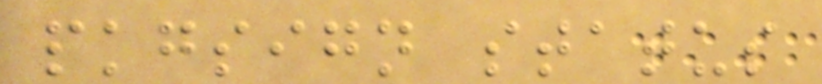pkgsign status
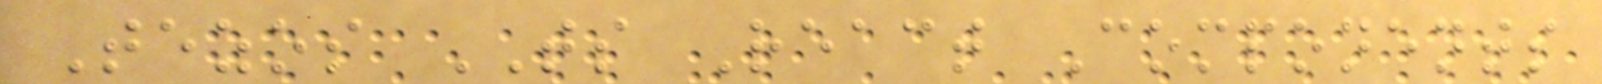Tezos TS React Components
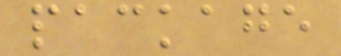package
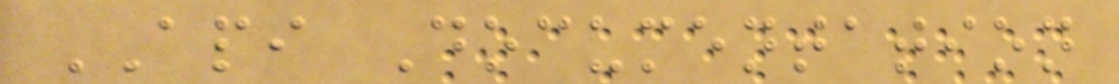API Documentation
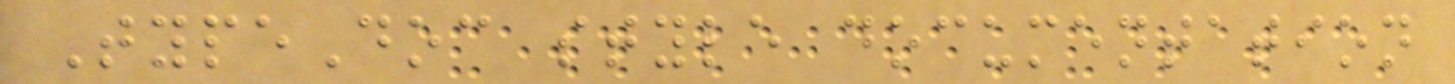TypeDoc style documentation
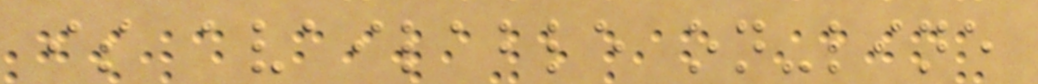is available on-line
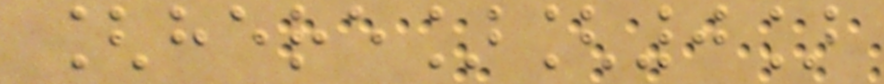[here][0]
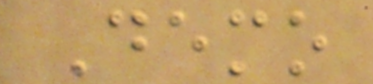Demo
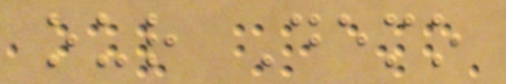our Demo
